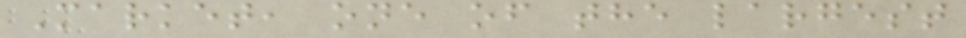Market, one of the largest
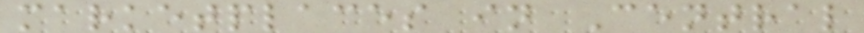marketplaces in Central
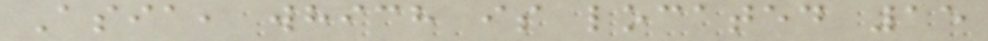Asia, which is located 15
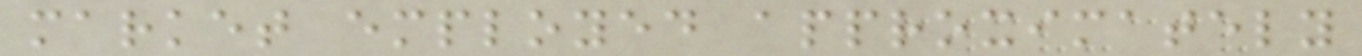market employed approximately
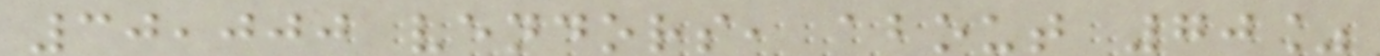30,000 vendors, about 70%
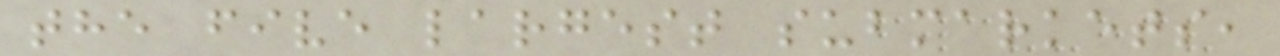the five largest submarkets,
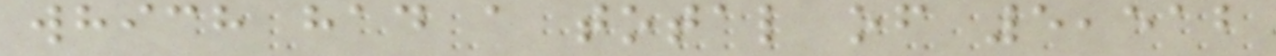which had a total of 5,512
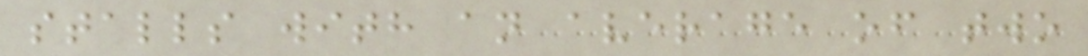stalls with an average of two
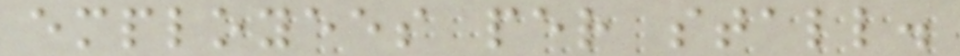employees per stall.
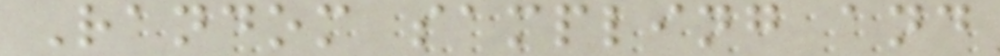Random sampling and
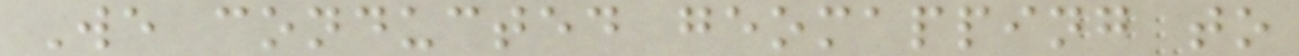We conducted geomapping to
